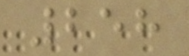258
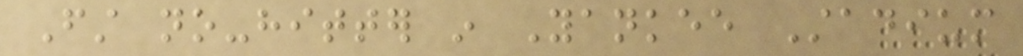First no-hitter in Yankee Stadium
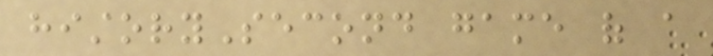historySecond game of a
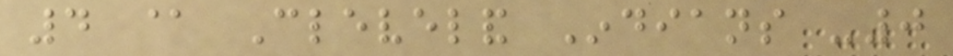4 @ Cleveland Indians -0
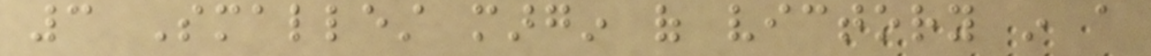3 Smallest margin of victory in a
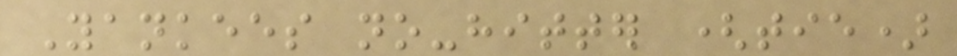Yankees no-hitter (tie)
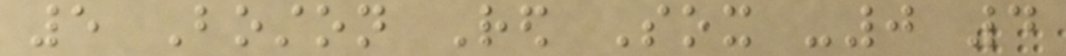5 Boston Red Sox -0 4
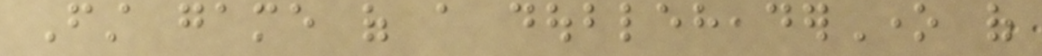First game of a doubleheaderOne of
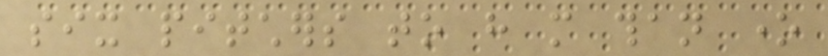six pitchers to have more than one
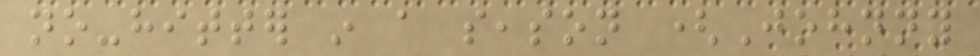no-hitter in a season (Johnny
